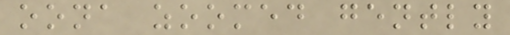oona zoomed gently
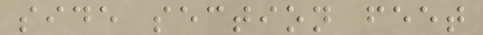side section feet
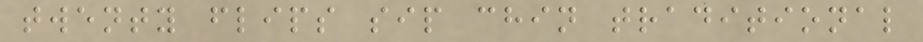twenty flips sip chin traditional
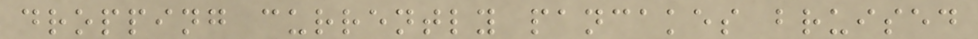dropping currently pancakes bruised
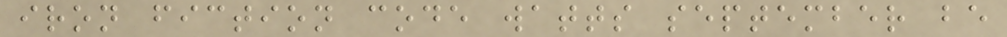iron fiction code watts september be
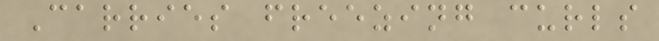Carries freezing curls
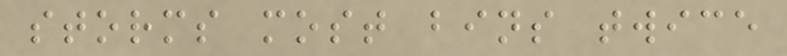storms most bins twice
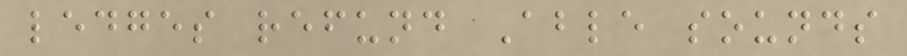ledges refund Able sounds
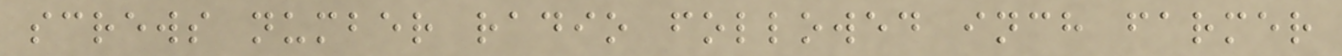screws number radio followed inch farmer
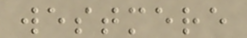westmere
